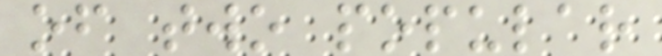of two popular
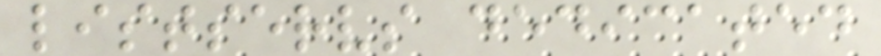listservs dedicated
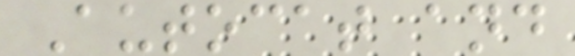Autocat and
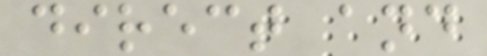direct and
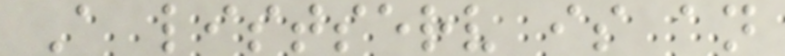A listserv is an
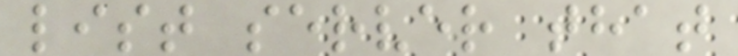list server that
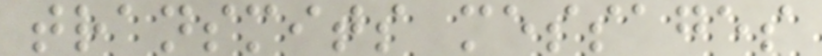transmits messages
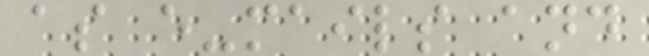as e-mails and
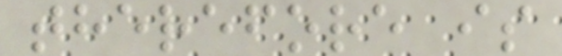therefore is
